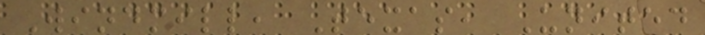Windmill, Texas, United
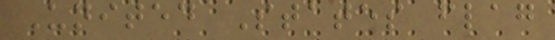United States flag
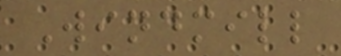Windmill
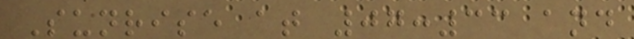Sunrise at 07:33 and
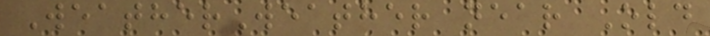WeatherWeather near Old
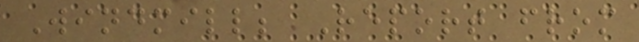Windmill; Report from
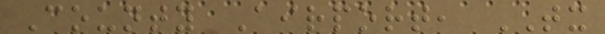County Airport, TX
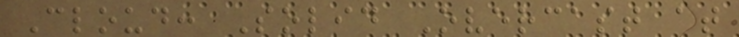Cloud: Solid Overcast at
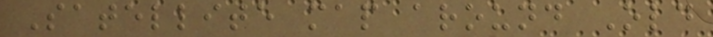Satellite map around Old
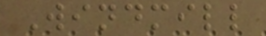Windmill
